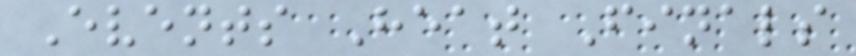Events Heat Finals
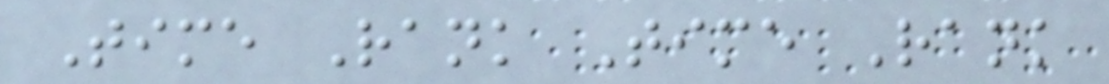Time Rank Time Rank
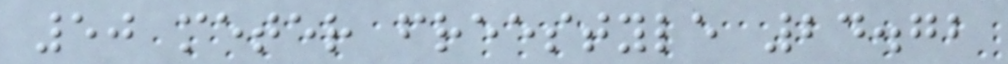50 meter freestyle 24.72
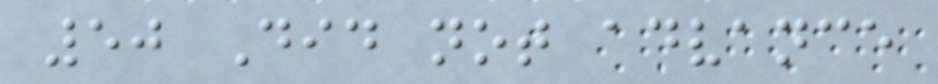50 Did not advance
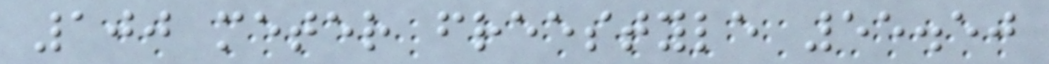100 meter freestyle 55.50
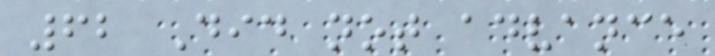62 Did not advance
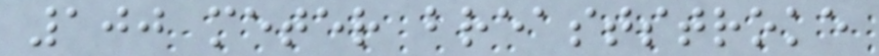100 meter breaststroke
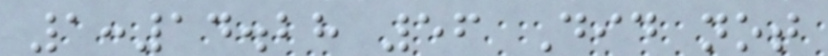1:14.28 56 Did not
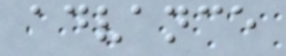advance
